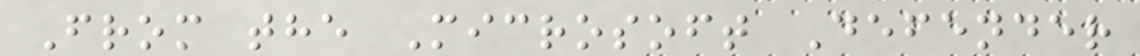From the Microsoft Defender
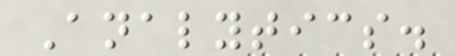Analytics.
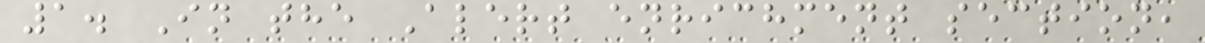1. In the Alert enrichment section,
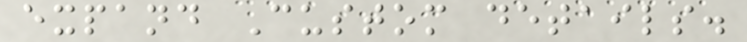expand Custom details.
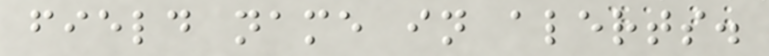field name in alerts.
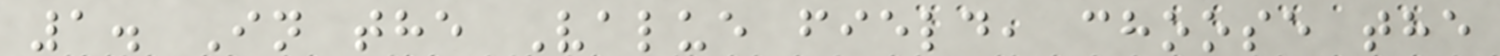1. In the Value field, choose the
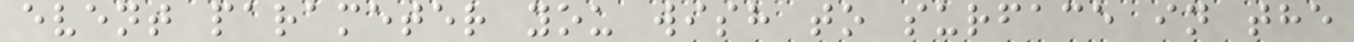event parameter you wish to surface in the
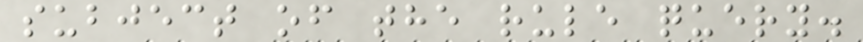subject of the rule query.
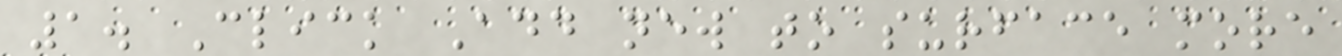1. Click Add new to surface more
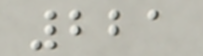221
